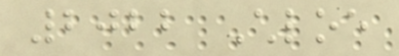2022 Chloe
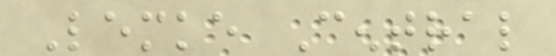Lemke Central
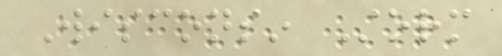Wisconsin Storm
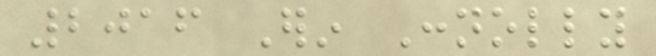2016 Erin Connolly
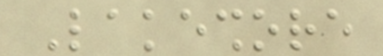Lakeshore
